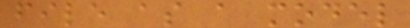file as a model
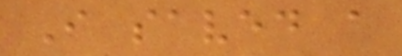I saved a
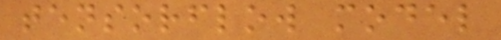tensorflow model
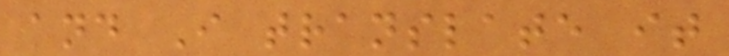and I translate it
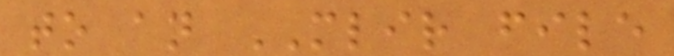to an MLIR file
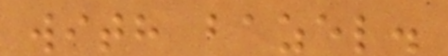with bazel.
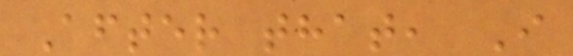After that, I
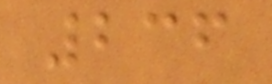236
